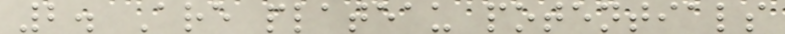2. Are plateau potentials
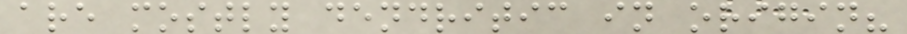are mostly dendritic in origin?
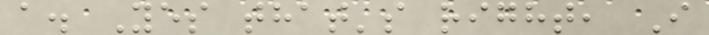a. Yes that's right, I
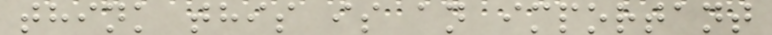think this is an important
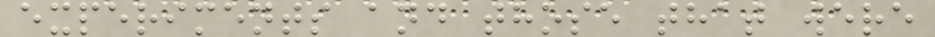experiments and those that were
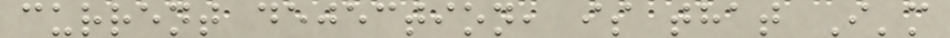current dejection, is that I'm
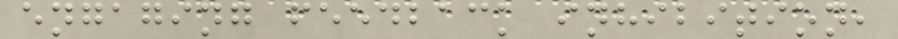engaging feedback inhibition,
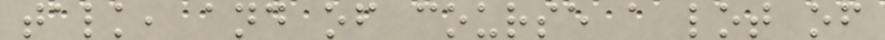talk, and of course a lot of
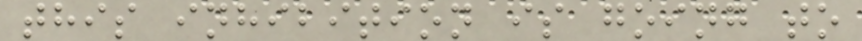this inhibition is going to
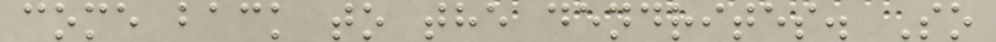come back to the dendrites. So
